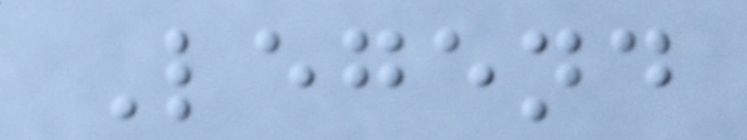Legend
